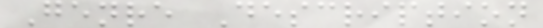Genre Description
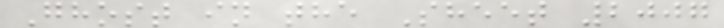Ghost in the Sheet 2007
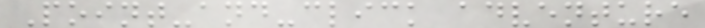Point-and-click adventure
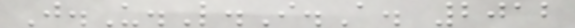J.U.L.I.A. 2012
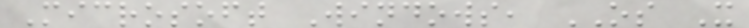Microsoft Windows, OS X
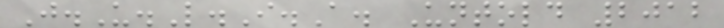J.U.L.I.A. Untold 2012
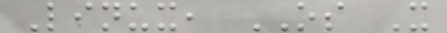Linux, OS X
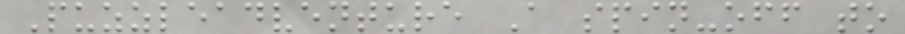Puzzleadventure A spin-off to
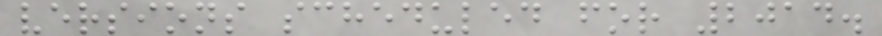versions scheduled for 2014.
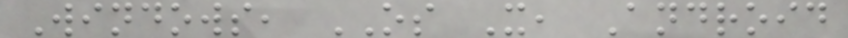Windows, OS X, Android
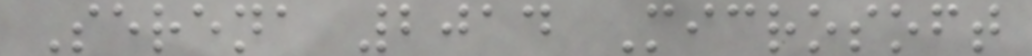Serena 2014 Microsoft
